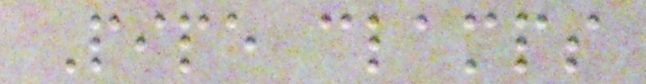Pipe clamps
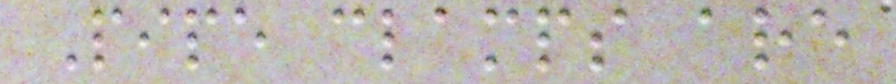Pipe clamps are
